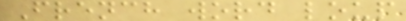French word loup
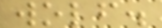wolf.
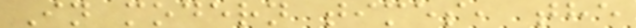In modern times, the
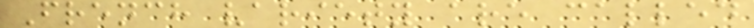French variety are called
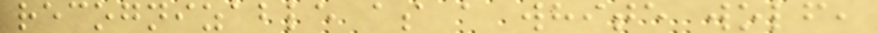recognizable as a white wolf,
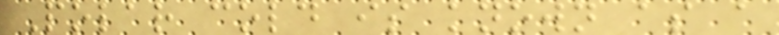Polar cold is known as a
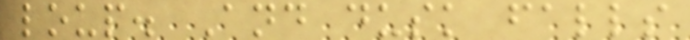loup. And dusk falls
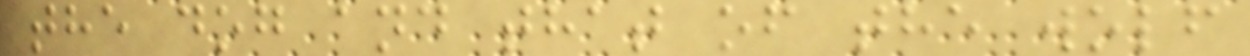the dog and that of the wolf
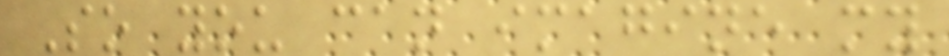So you can imagine my
